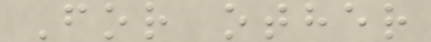For other
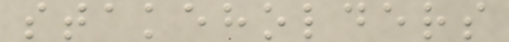stakeholders
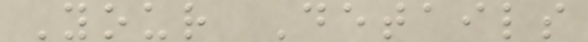Your Details
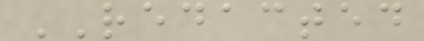REDACTED
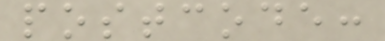postcode:
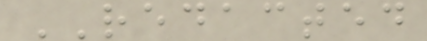REDACTED
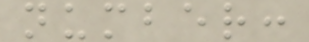number:
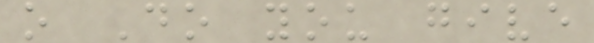o Do you give
